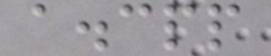a.cpp
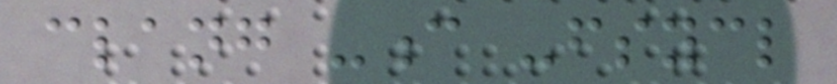clang -c -fsycl
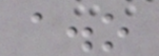a.o
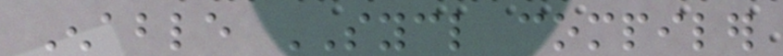Enable SYCL compiler
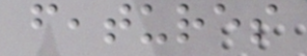features
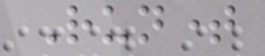Runtime
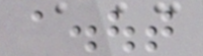a.out
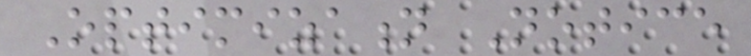Optimization Notice
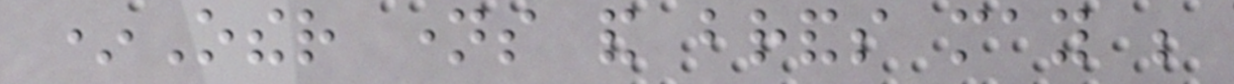*Other names and brands may be
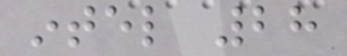intel 28
